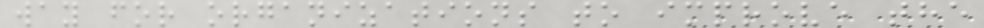way for organizations to improve the
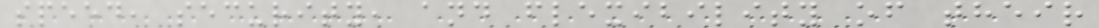speed, security, and flexibility of their
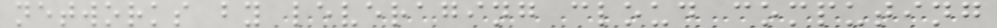networks by leveraging cloud computing
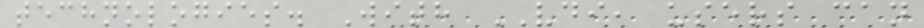technologies. With VDI, users can
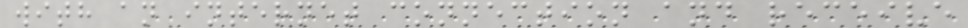with an internet connection and receive
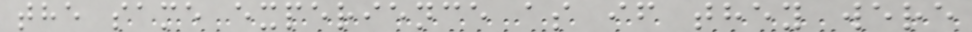the same experience as if they were
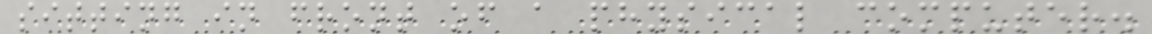sitting in front of a physical computer.
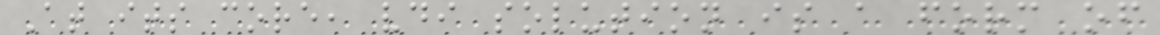At its core, vdi solution is a form of
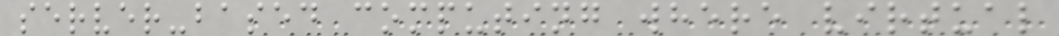server-based computing where virtual
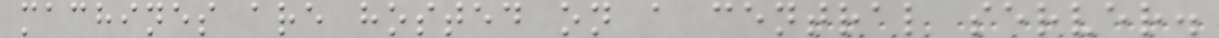machines are hosted on a central server.
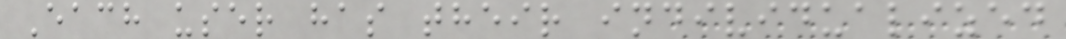Each user has their individualized
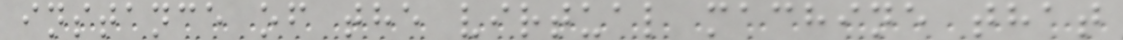instance of the virtual machine that
